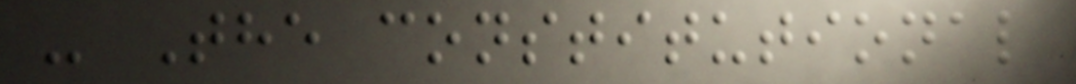- The constitutional
